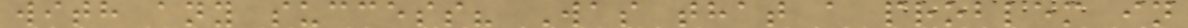with any success? Was that a problem in
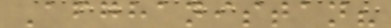Afghanistan?
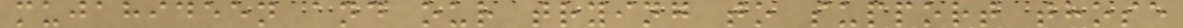mujahideen and our trying to support those
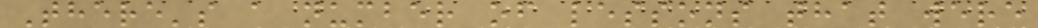There's a number of lessons that were
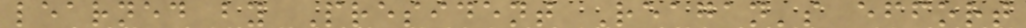learned by President Reagan's effort
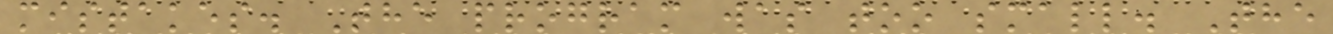mistakes. The program was too small. The
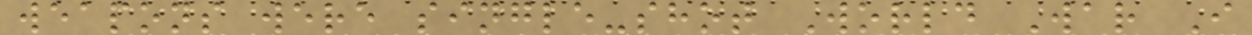weapons were single-shot World War I
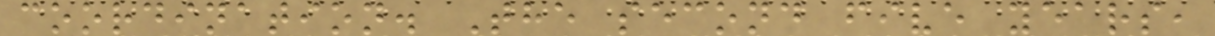coordination. The second five years,
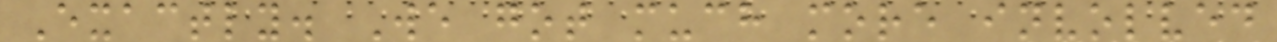Exactly. We got much more involved
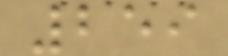259
